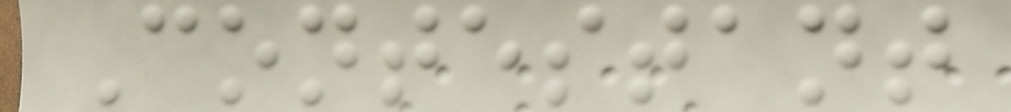Contestant
